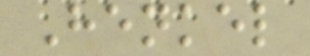Henkel
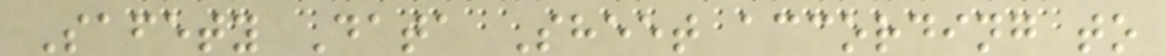Safety Data Sheet according to
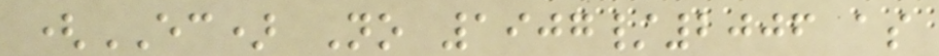(EC) No 1907/2006 as
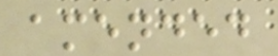amended
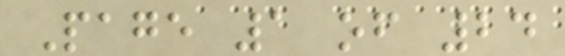Page 1 of 24
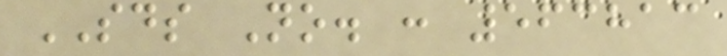SDS No. : 563813
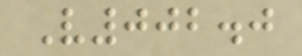V002.0
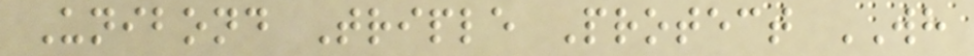Unibond Triple Protect WH
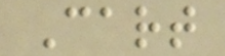Cart
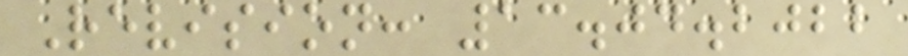Revision: 13.04.2022
